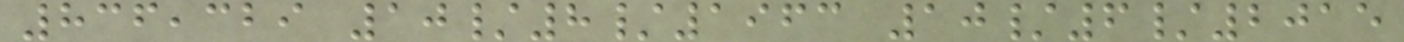836,329 10/8/1963 10/6/2015
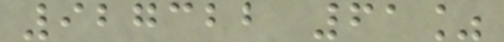927322 61%
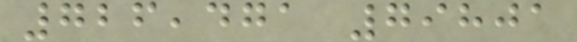726,471 79801
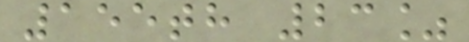155th 23%
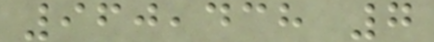960,438 7
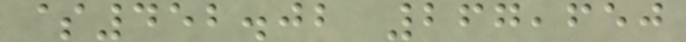$452.02 267,650
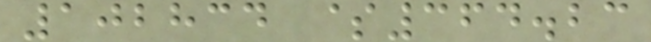102834 $364.23
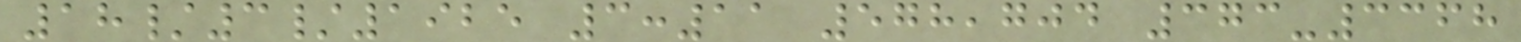18/3/1925 3:11 578,704 373-3368
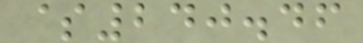$240.46
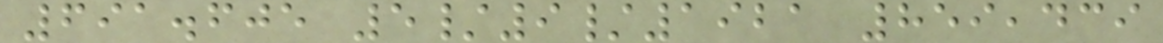691.605 5/9/1921 859,439
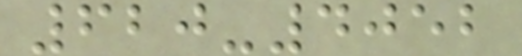620-4052
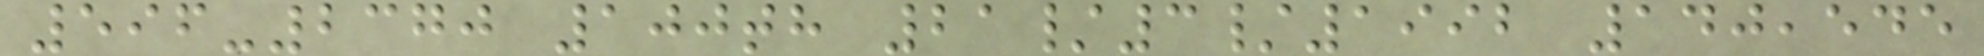596-2370 100th 21/3/1992 140,545
